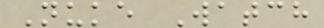Nuke Watch
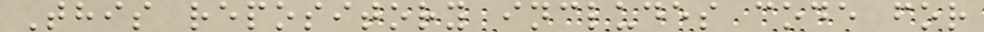This repository includes code for
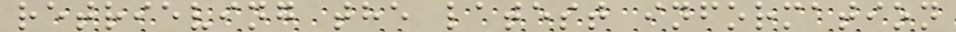retrieving the latest information
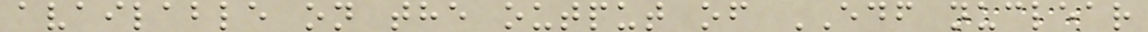available on the output of EDF nuclear
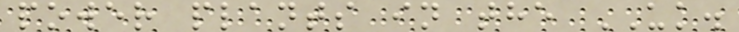power plants in the UK.
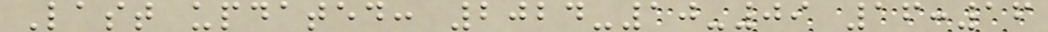Last updated: 2024-10-09 16:16
